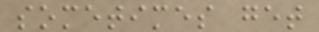sometimes get
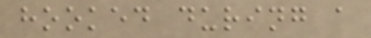hooked during a
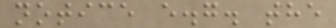notice e.g. the
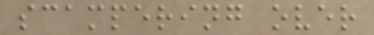scampering over
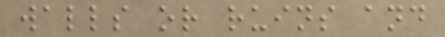walls or ruins and
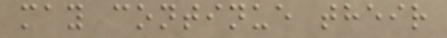may continue their
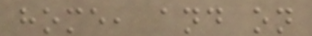home, and on
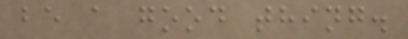be a good thing.
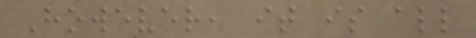However, it is all
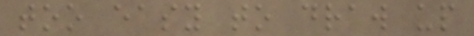too easy to draw up
